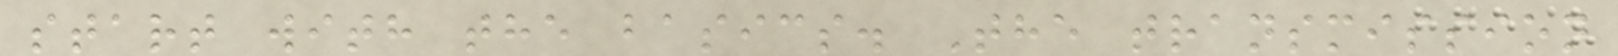start with the basics. The transmission
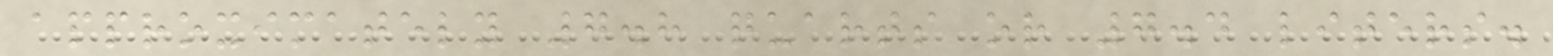approximately 7.8 quarts or 7.4 liters.
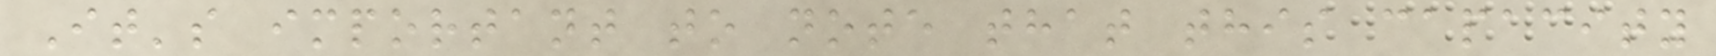It's important to note that this capacity
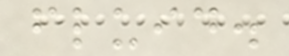fluid.
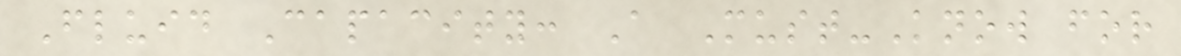Fluid Capacity: A Must-Know for
